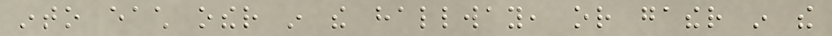into each other in the hallway, or gather in the
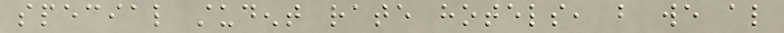special student rate hotels, but we also
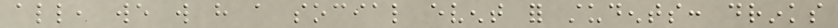all, we will have a social event for students: drinks
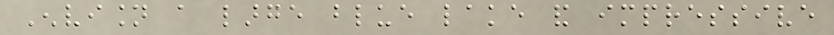Envision a large blue lake and impressive
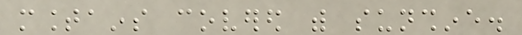mountains covered with sunshine.
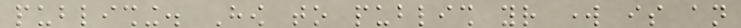publishing. How to publish your work is an
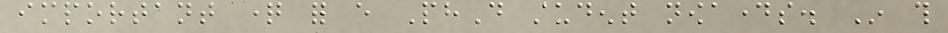important question for every PhD student nowadays. In this
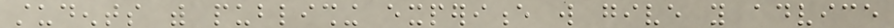students with publishing experience will give you advice
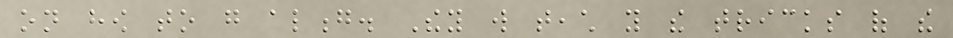on how to go along. They will teach you the tricks of the
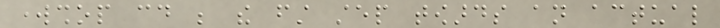workshop could be the first step towards an actual
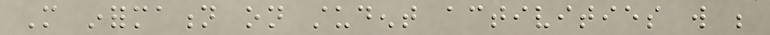More information on student activities will be
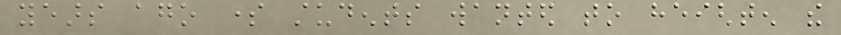years ago some students wanted to heighten the
